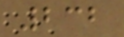232
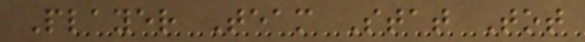Player Team Stat Tot
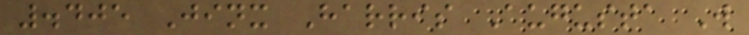.405 Jinx Harris Augusta W
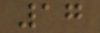17
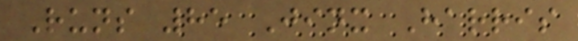Runs 85 Jinx Harris
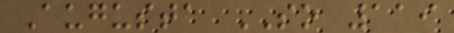Augusta SO 119
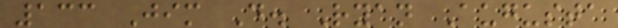133 Jim D. Ryan Augusta
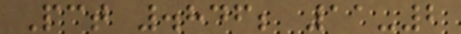Pct .846; 11-2
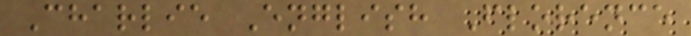Charlie English Florence
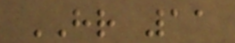HR 11
